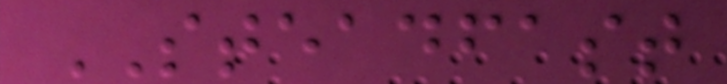STEADFAST
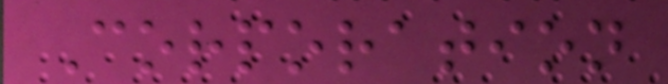Corporation
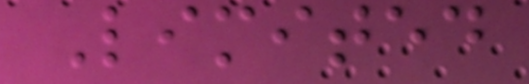Limited
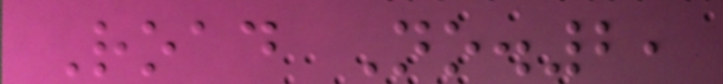Road No.2,
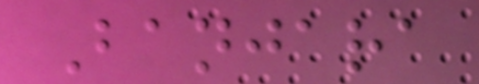Banjara
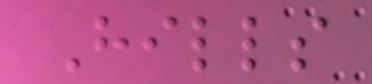Hills
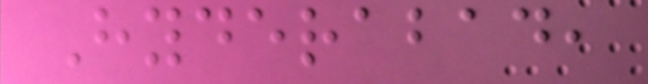Hyderabad,
